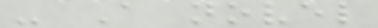- A novel
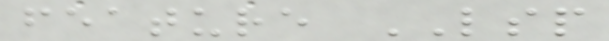feature LSP
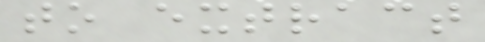to extract
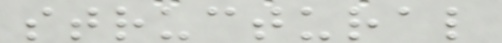structural
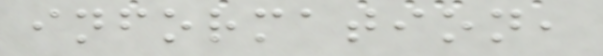information,
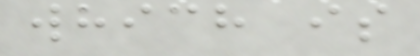which is
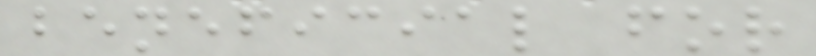beneficial for
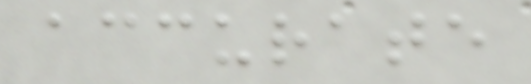accurate
